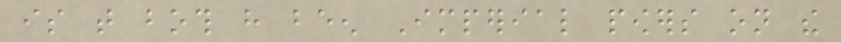is that both have been Imperial powers on the
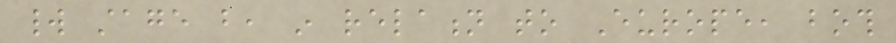world stage but, in relation to Europe, both
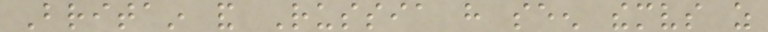Britain and Russia have seen themselves as
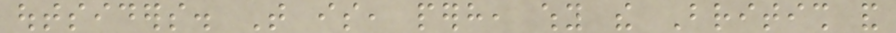outsiders. That is, perhaps, why the British and
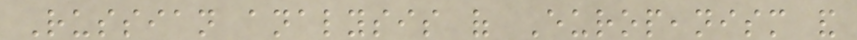Russian analysis of Europeanism and
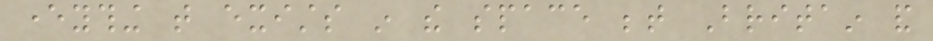everything that exists in the space between Britain and
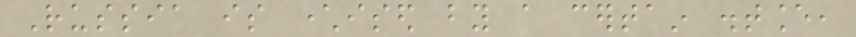Russia is characterised by a certain distance,
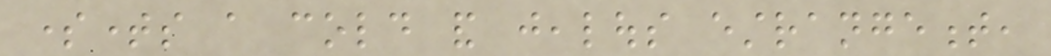sometimes a cold and jealous estrangement,
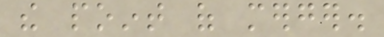the point of merger.
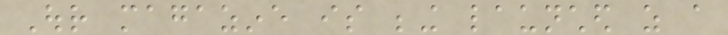Our magazine is being launched as a
